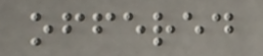offered
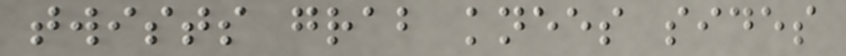twists grab knees sides
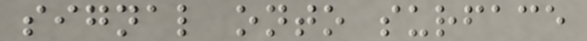signal onto surface
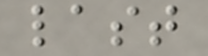last
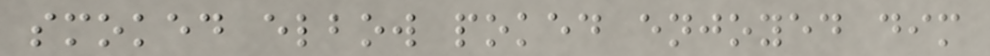smoked elbow poked enjoyed dim
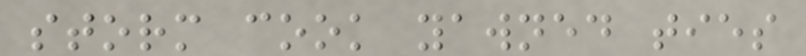storm cook yawned ties
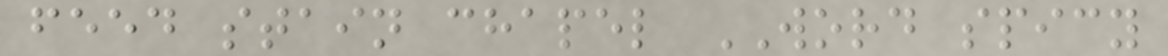feed stain chapel WORD spicy
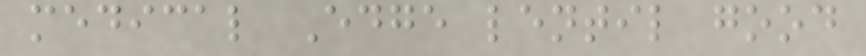medical Edge lentil good
